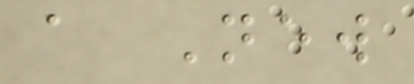a New
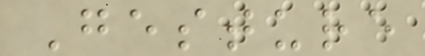Gesture
